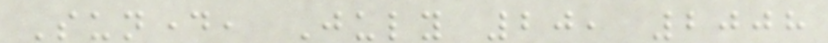Sunday, July 20, 2008
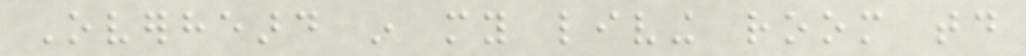Overheard in my living room today
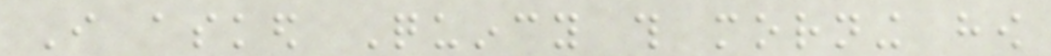I asked Quincy this morning how
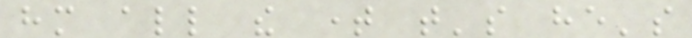him all the time that's he's
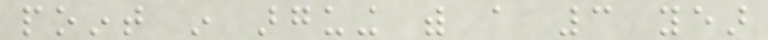point in arguing with a 3 year
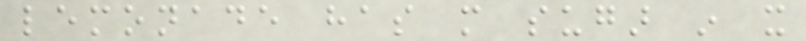lemonade has more sugar in it
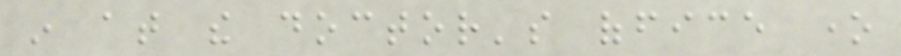in at the doctor's office one
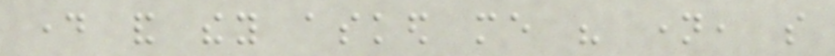day and they asked me his name, so
